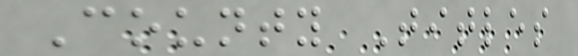County Titles
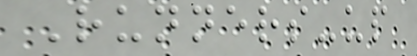Runners-up
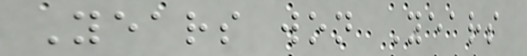Years won Years
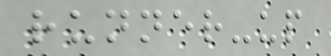runner-up
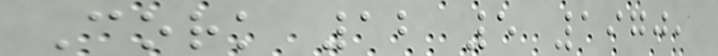Cork 12 5 1970,
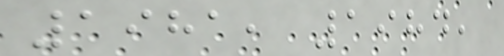1981, 1984,
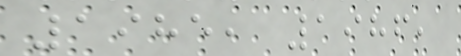1985, 1986,
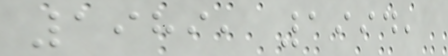1989, 1994,
